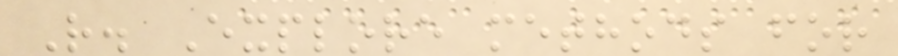R. Explore methods for
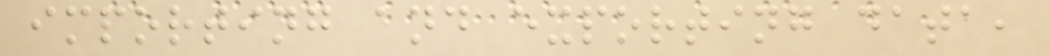importing and exporting data,
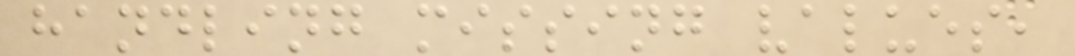handling missing values,
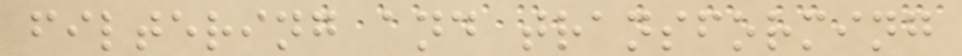filtering and transforming
